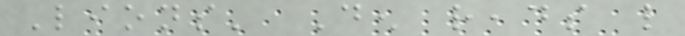Lions' Den reads like
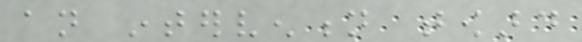an intervention toward
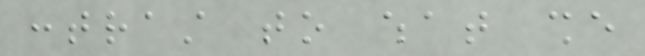contrast to what she
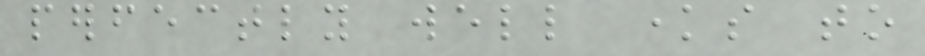perfectly well knows to
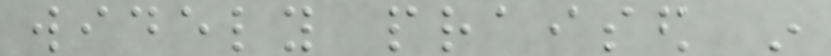widely praised in
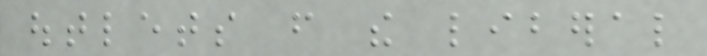outlets from the liberal
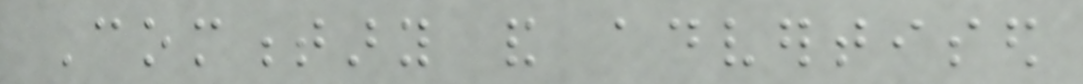Commentary and advertised
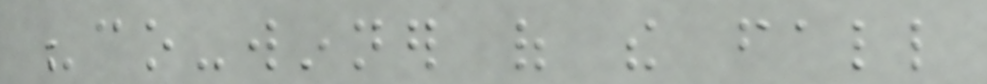"co-winner of the fall
